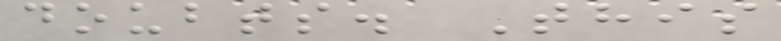doubts. This
